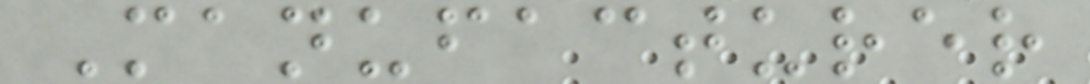Manufacturer
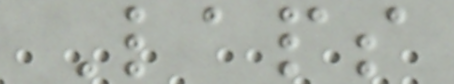Laps
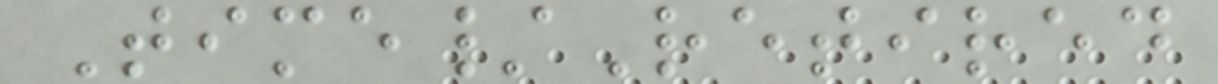Time/Retired
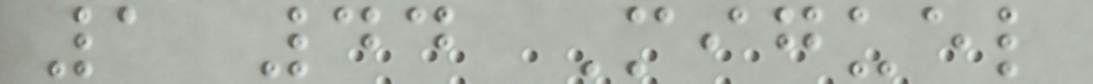1 44 Miguel
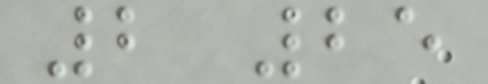2 25
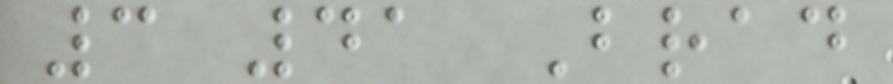3 41 Brad
